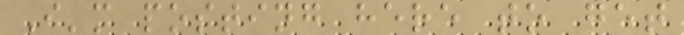I'm posting here to get
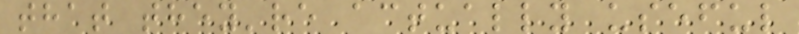that they're actually useful
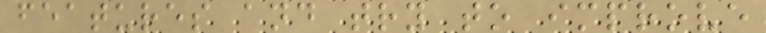features and try to improve
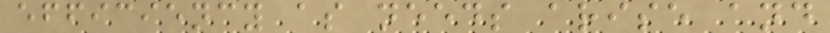efficiency as needs arise and
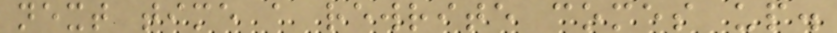next time a rewrite comes up.
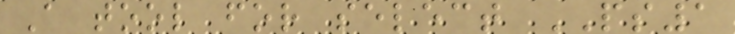A tool for select PS1
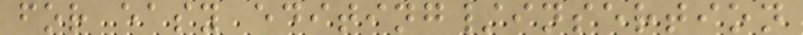for easy editing/insertion
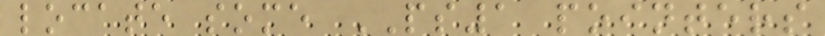locate some PS1 pointers
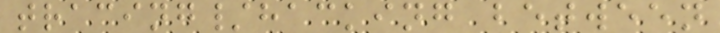tracing/hacking between
